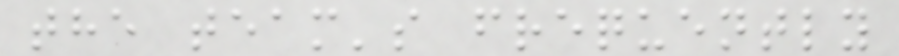the team's frequently
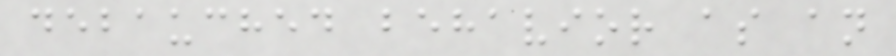debauched behavior as an
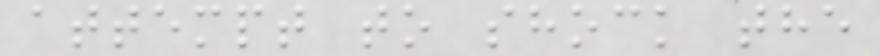attempt to shock the
